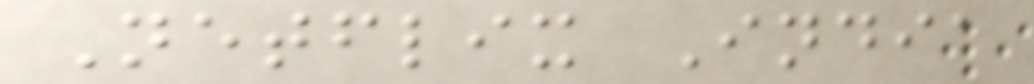Netflix India
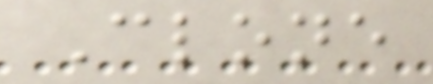Clone
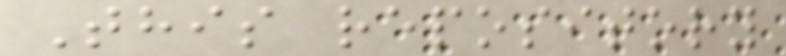This repository
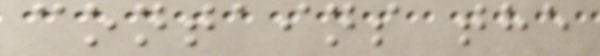contains the
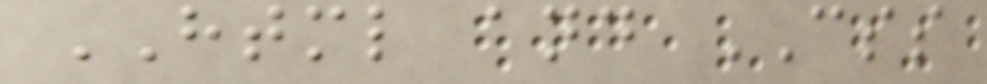HTML and CSS
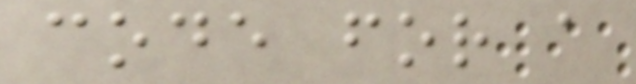code for a
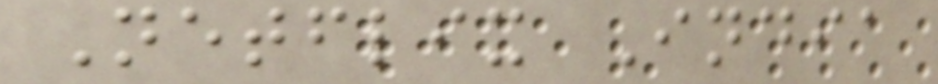Netflix India
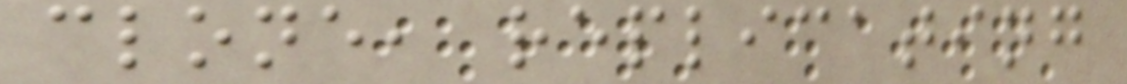clone, replicating
